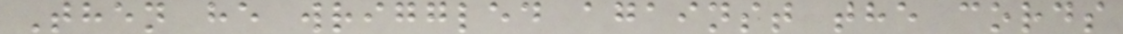Then he wriggled against the cords
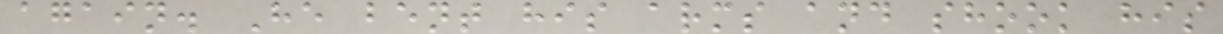again. He bent his arms and shook his
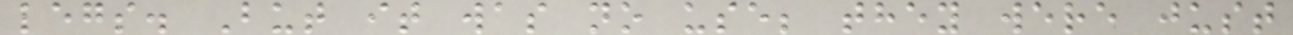legs. But it was no use; they were just
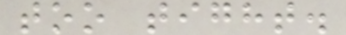too tight.
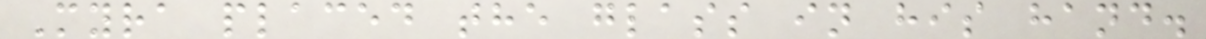Myra placed the glass in his hand.
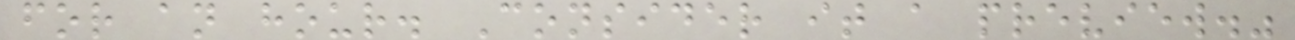for an hour. Consider it a preview."
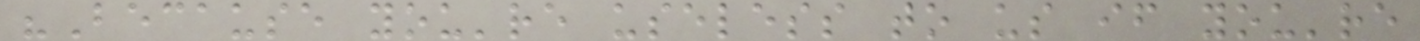"Because you're useless to us if you're
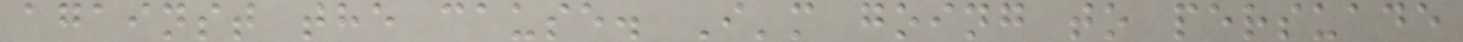against the cause. I'm going to persuade
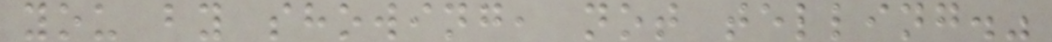you by showing, not telling."
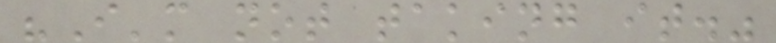"I'm not taking it."
